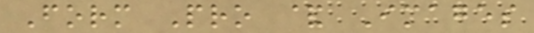Form Pro & Images
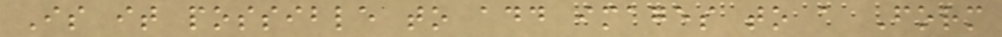Is it possible to add images to a Form
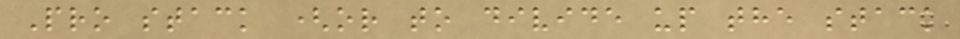Pro stack (or to divide up the stack
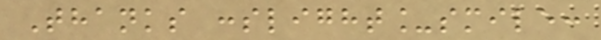Thanks :slight_smile:
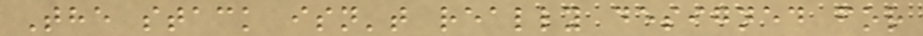The stack isn't really designed for
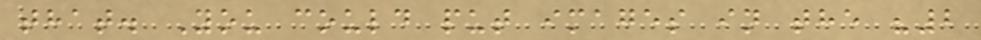that. You could put images in the "2
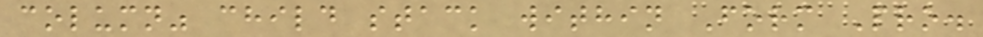column" child stack within Form Pro.
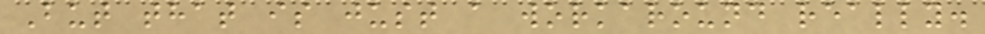But that is just a workaround really.
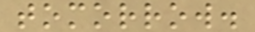tomorrow.
